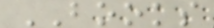BOOKS
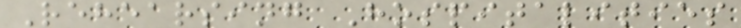Rehearsing Hospitalities
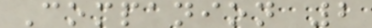Companion 2
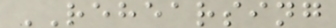REHEARSING
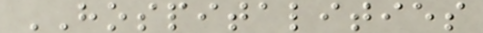HOSPITALITIES
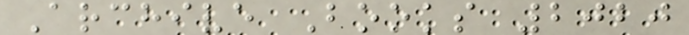Archive Books 2020
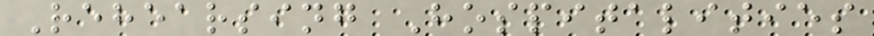Rehearsing Hospitalities
